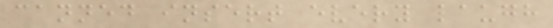canned insert every laugh
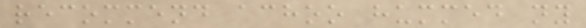recommend achoo hummed ny
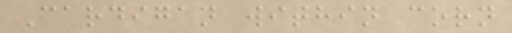Cardigan within corn
